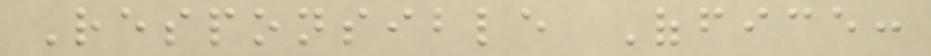Responsible Office:
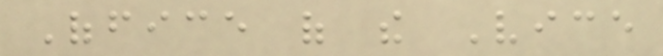Office of the Vice
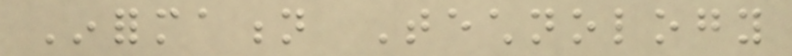Information Technology
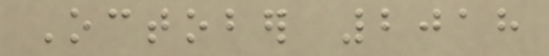October 2018
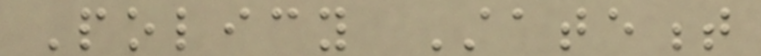Policy Statement
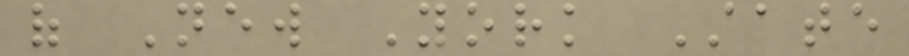of New York State
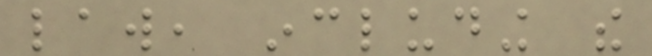law, including the
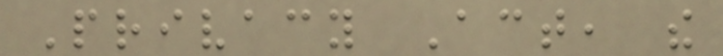Privacy Act, the
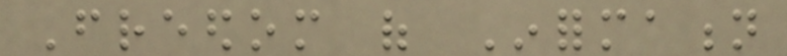Freedom of Information
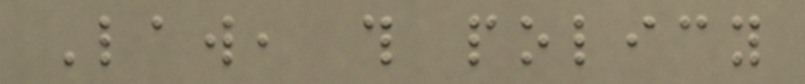Law, this policy
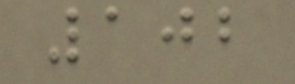102
